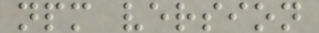npm version
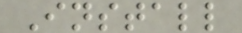Install
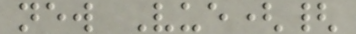new Vue({
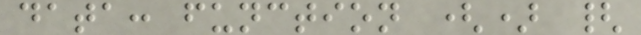data: function () {
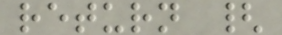return {
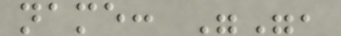name: "",
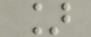]
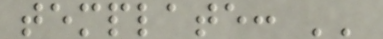template: ''
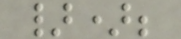});
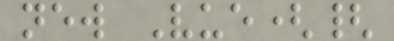new Vue({
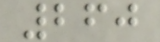260
